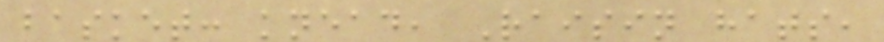basket: knead, Raisin hats,
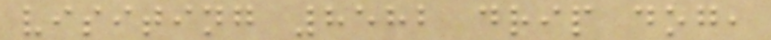visiting 8582 drip dog,
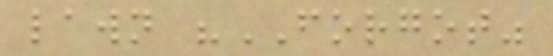lawn "FORGOT"
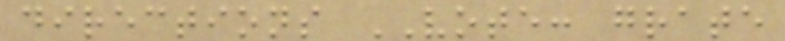directions VOTE: grate
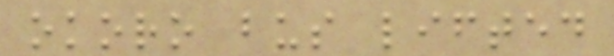okoro bus lifted
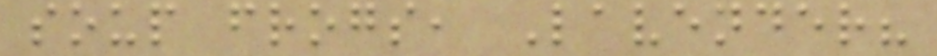soup frogs, Lavender?
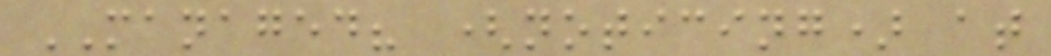MANAGED? (noticing) at
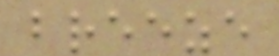breeze
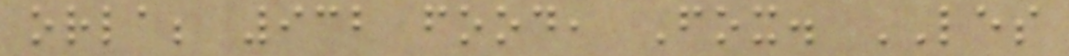orla; 932 food, Fox. LES
